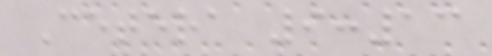Cetera 9:13
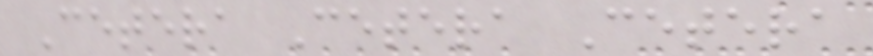Cetera Cetera Cetera
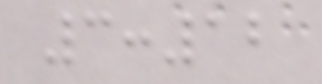3:12
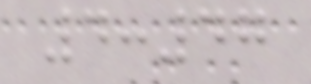4:47
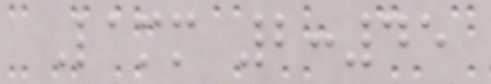Lamm 2:45
